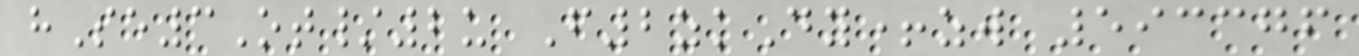hSe3Ot/2u F2zkDy+zw 593376
